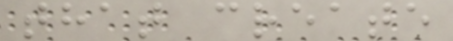that create
